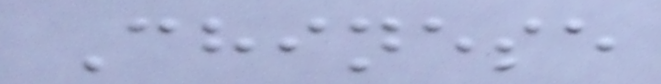Chinese
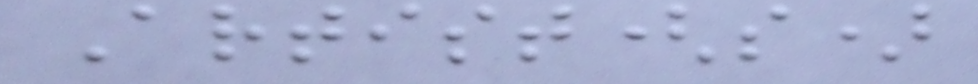Artist(s)
